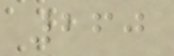260
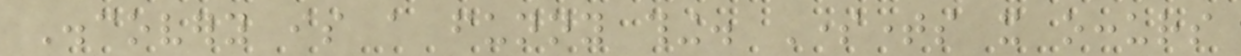Discovery is a funny thing. Sometimes it occurs
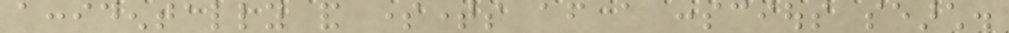accidentally and sometimes after a conscious search.
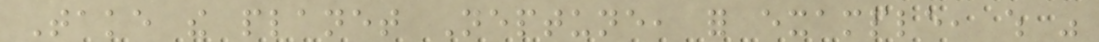Take the planet Neptune, for example, which was
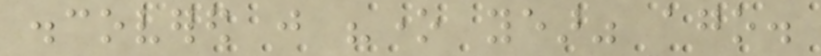discovered just "one year" ago.
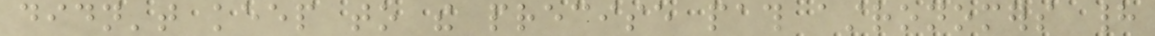didn't keep to the precise path astronomers had
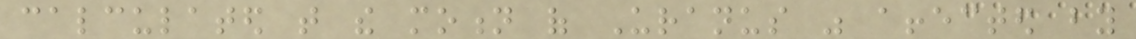calculated that the motion of Uranus was affected by
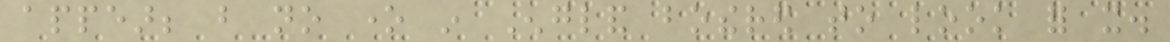appear; but no one in England bothered to look for it.
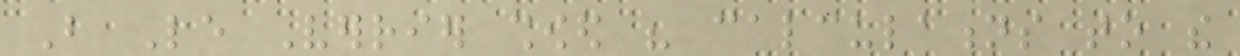But Le Verrier showed his calculations to the
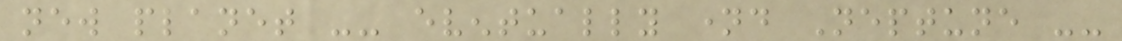new planet -- eventually named Neptune --
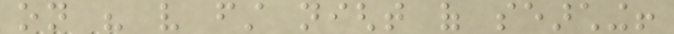on his very first night of searching!
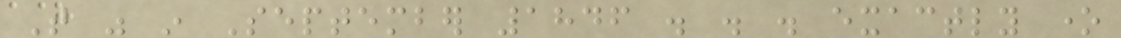That was in September 1846 . . . exactly one
